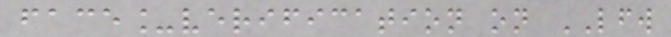face_verification on LFW
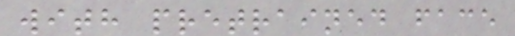with pretrained face
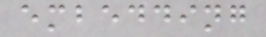embedding
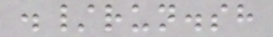./run.sh
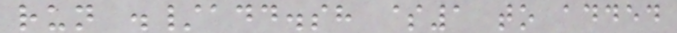run ./add.sh $1 to added
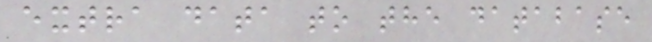extra data to the database
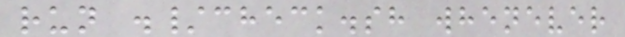run ./check.sh whenever
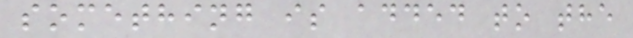something is added to the
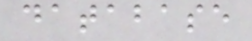database
